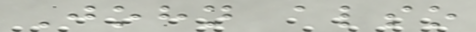John also
